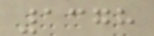1378
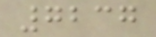7237
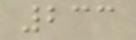233
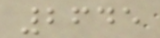2645
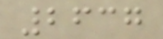2637
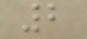2
